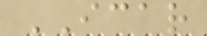ICAR
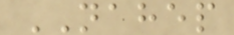NAHEP
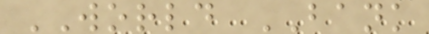WORLD BANK
